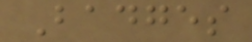Badges
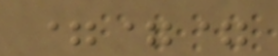===
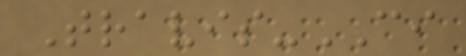Travis-CI
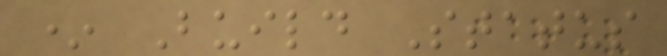* Build Status
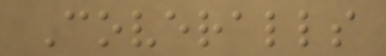Coveralls
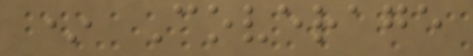* Coverage
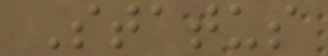Status
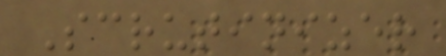Scrutinizer
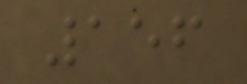156
